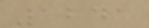1241
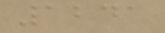1241
